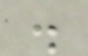.
